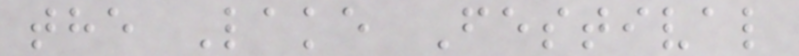the Lake Festival
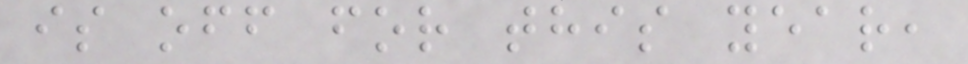is off for this year,
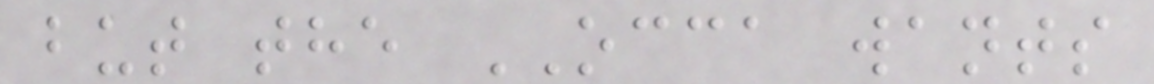but the OCCA wants
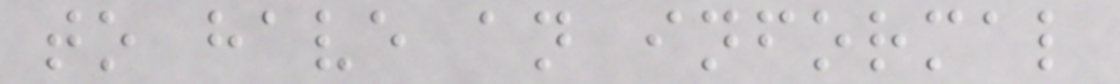to have an informal
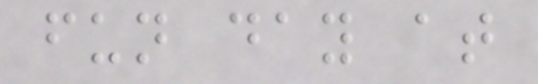fun day at
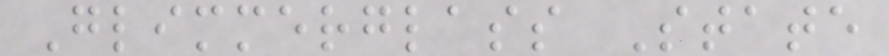Glimmerglass State
